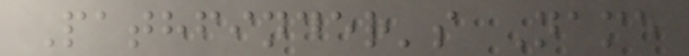Pathfinder's Name
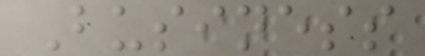Business
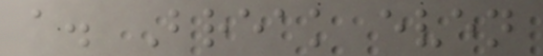a. Break even
